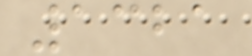1321
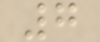7
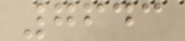7643
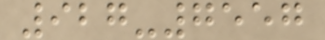927-7557
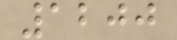1200
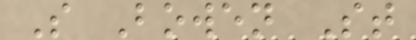S Bowen St
